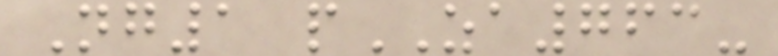Ng1 pZA763-
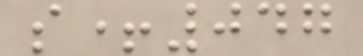s+047
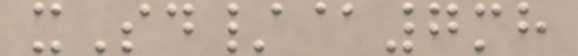xSd/@7mh
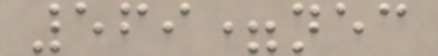569=nec
